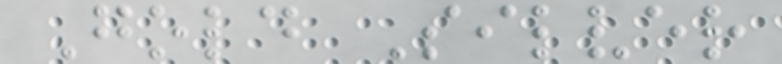Gold Silver
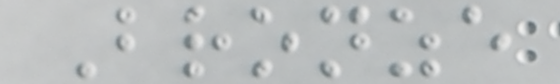Bronze
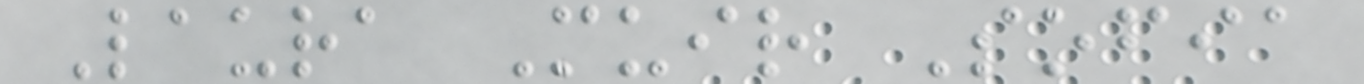Laura Muir Sofia
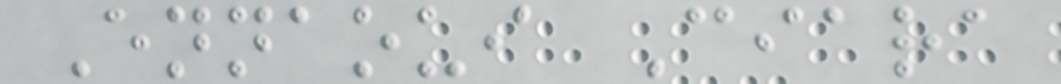Ennaoui Ciara
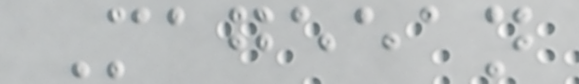Mageean
